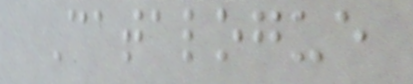Catalogue
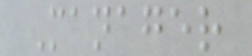Manager
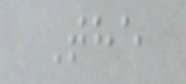The
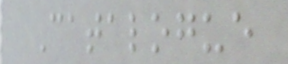Catalogue
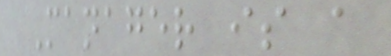Manager is a
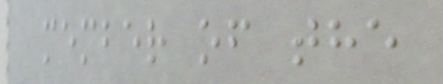member of the
